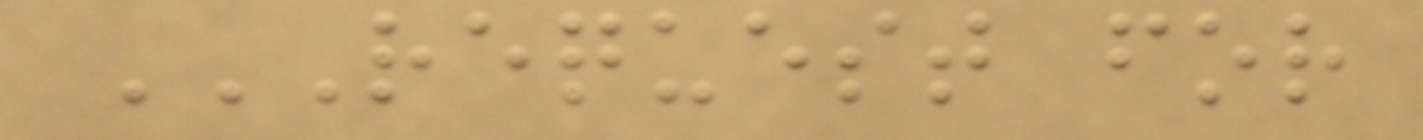REQUEST FOR
